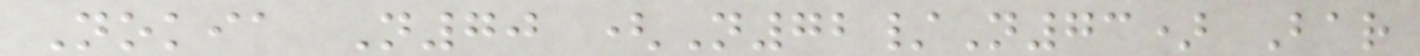Nokia N70 (N72/N73) Bar
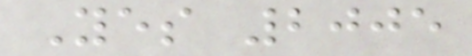Yes 2005
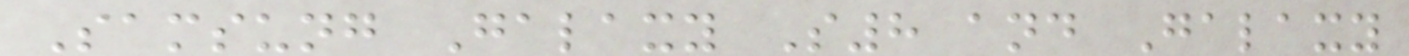Samsung Galaxy S8 and Galaxy
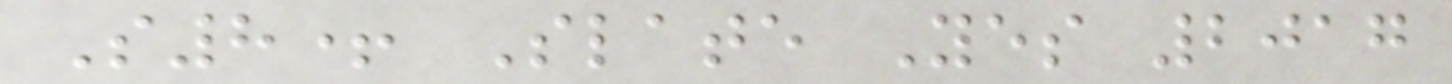S8+ Slate Yes 2017
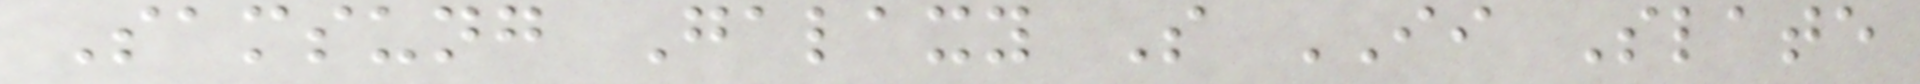Samsung Galaxy S II Slate
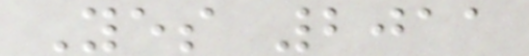Yes 2011
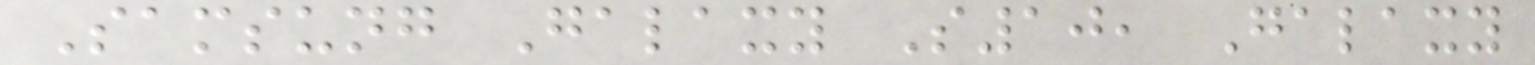Samsung Galaxy S10, Galaxy
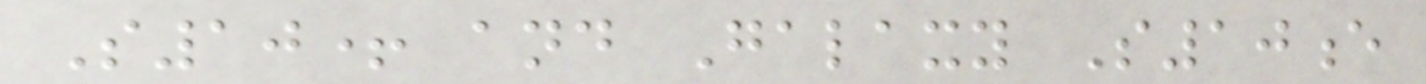S10+ and Galaxy S10e
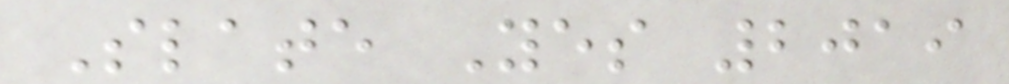Slate Yes 2019
